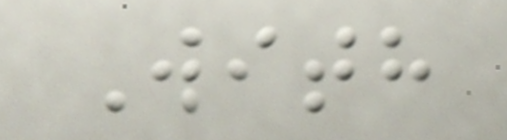With
